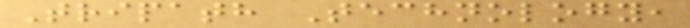Tripath Technology,
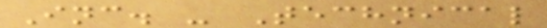Inc. - Technical
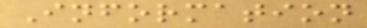Information
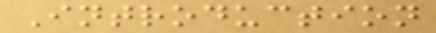Introduction
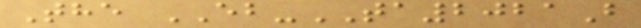The EB-TA2021B
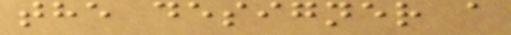the designer a
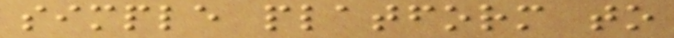simple platform to
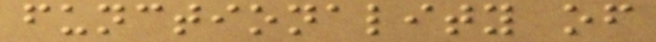functionality of
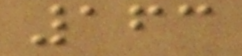163
